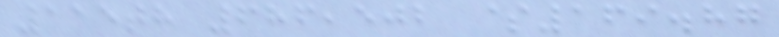115th 686,502 $169.87
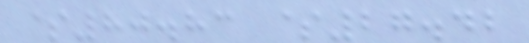$80.83 $27.42
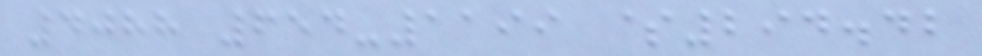4088 654-1199 $294.42
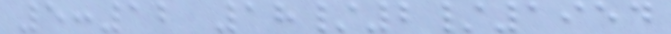5:12 18/2/1954
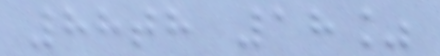88th 18%
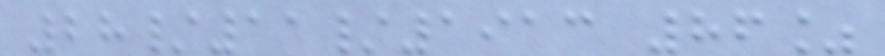28/11/1913 86%
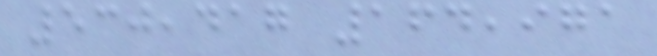530,417 164,971
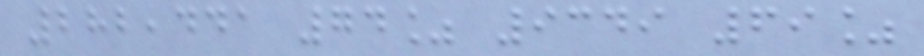282,441 74% 9349 69%
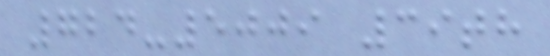724-5009 39th
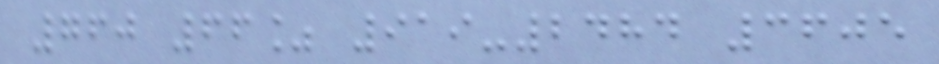760 66% 919-2484 3605
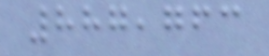887,763
